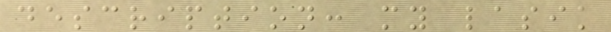description: my lasik
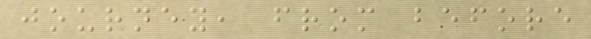journey, from before
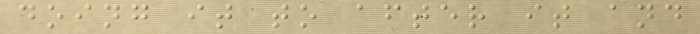doing it to after it and
